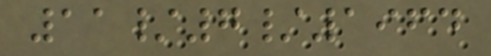11/7/1964
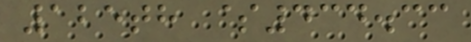125th $434.33
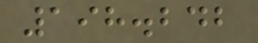198.242
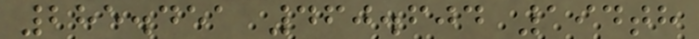285.451 460.604 194th
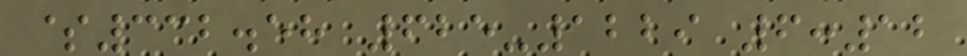$332.58 625-1229 6:12
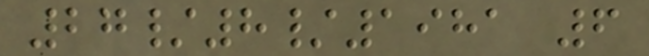27/8/1981 6
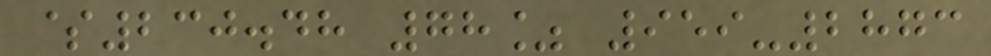$230.48 78% 959-2873
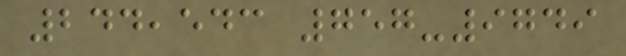244,543 757-9749
